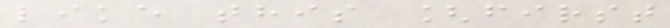like this [first
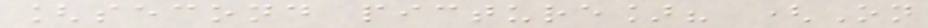[second picture]? (On
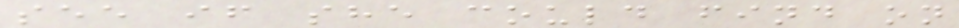see if she could find on
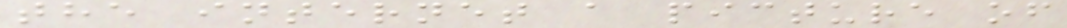the internet a picture of
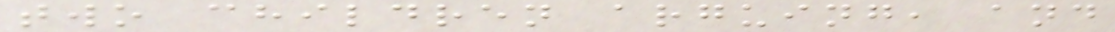two children arguing, and
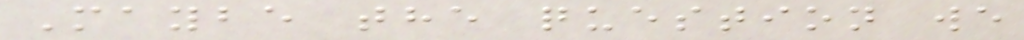Maybe the question we
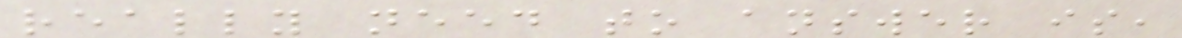really need to answer is,
